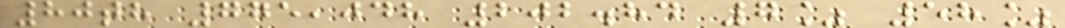80th 775,048 202.84 7% 58%
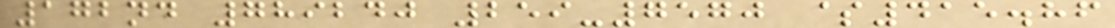172nd 789240 259-7570 $415.86
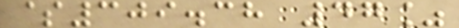$309.38 47%
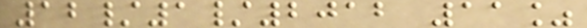12/1/2012 11%
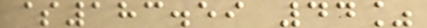$183.59 44%
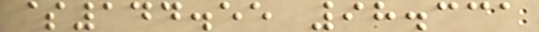$144.55 98.331
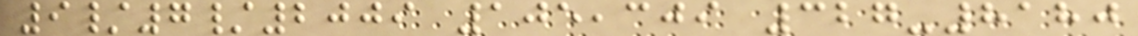9/7/2009 105,309 327-8180
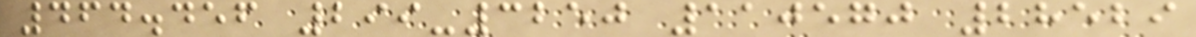464.456 299-3250 110570 28529
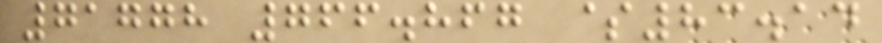71778 766.867 $83.14
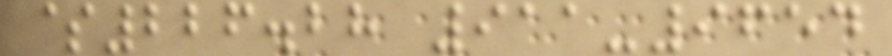$226.28 911-9654
